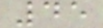45
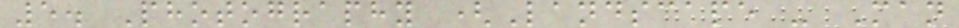5. Photography (Landscape - Man
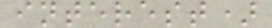interest)
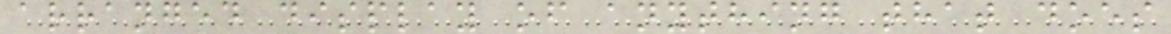arranged display of anything that does
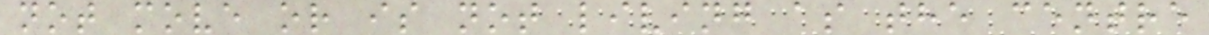not move or is not living as the centre
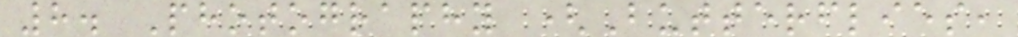8. Photography (Butterflies,
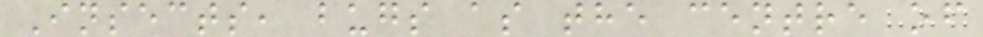Insects, bugs as the centre of
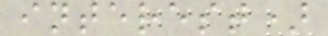interest)
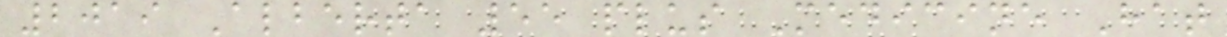2019 Alberta 55 plus Medicine Hat
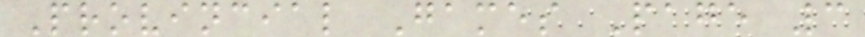Provincial Games Page 3
